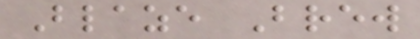Blaze Brew
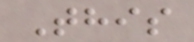This
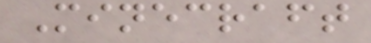Minecraft
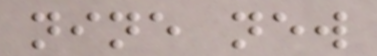nine new
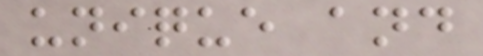unique and
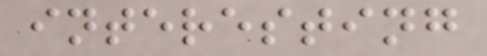interesting
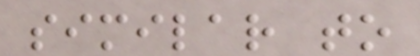similar to
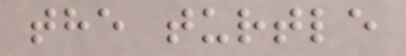the turtle
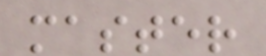master
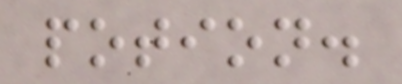potion.
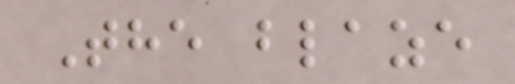The blaze
